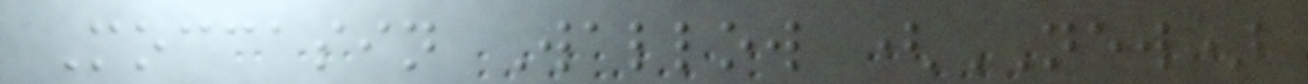Moccasin Wallow (NEW)
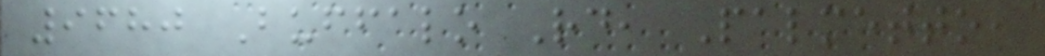9680 Buffalo Rd, Palmetto,
